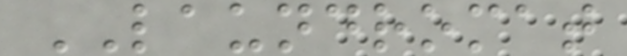LAUNDROMAT
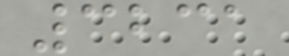3231
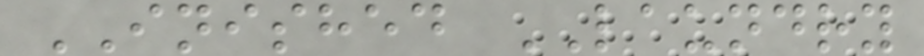INISHED LAUNDRY
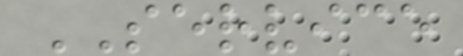SERVICE
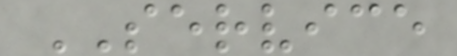SERVICE
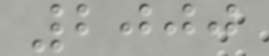2000
